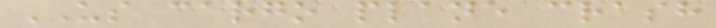US cargo plane crash
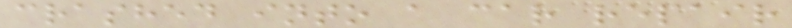crashed into a car repair
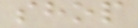shop
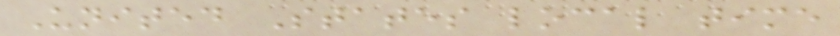United States local time
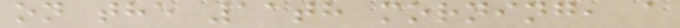on the 11th morning, a
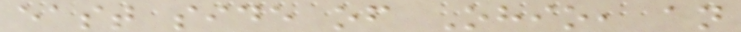east side of Ohio, an
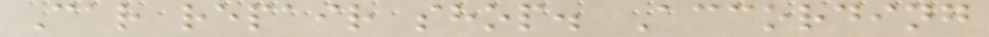Car repair shop. According
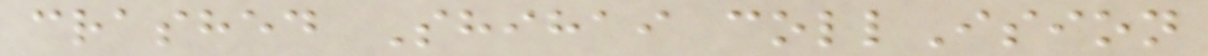crashed Shihai collIsion
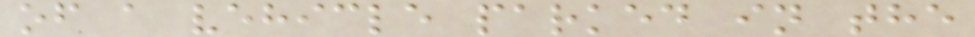of a vehicle parked in the
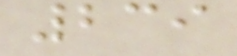239
